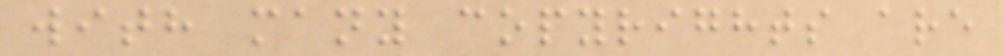with many copyrights are
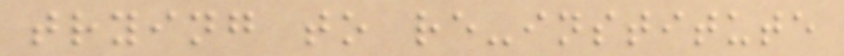trying to re-institute
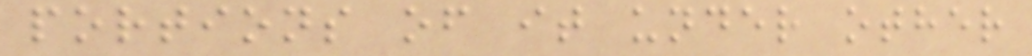portions of it under other
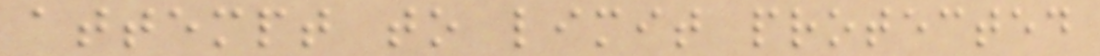attempt to limit protected
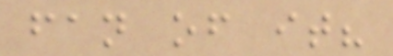fan of it?
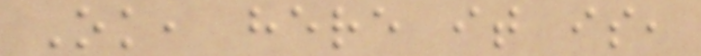Ok, here it is,
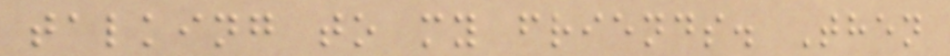talking to my friends. Then
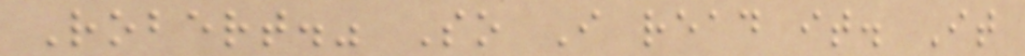Robert." So I read it. It
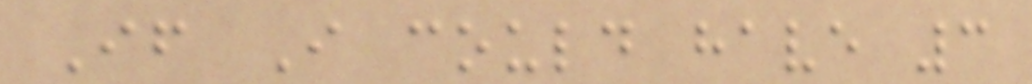If I could have 3
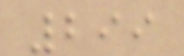299
